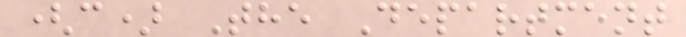(c) The Department
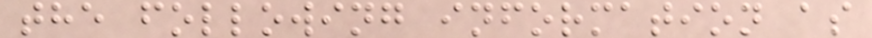the following information as
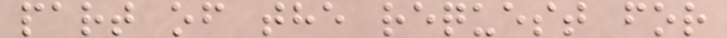part of the request for
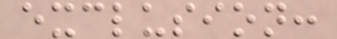exclusion:
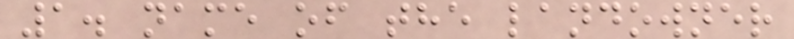1. name of the landowner
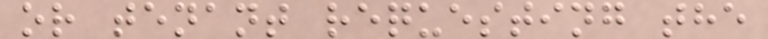or tenant requesting the
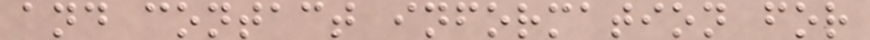and contact information for
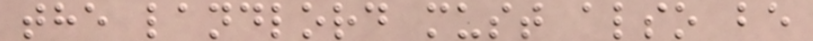the landlord must also be
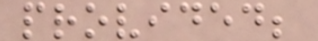provided;
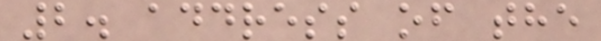2. address of the
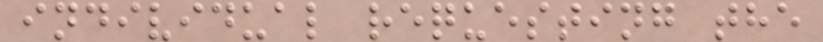individual requesting the
